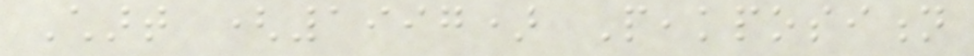Chart (1997) Peakposition
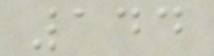144
